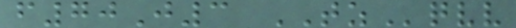f70J3 TZqvv
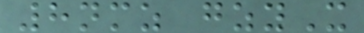8nmz gzyX
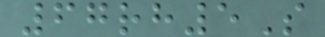67rh5S
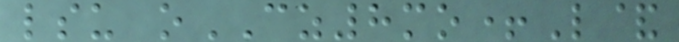lsu oCZ8mo+L&
